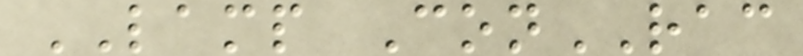LAMP ConRAC
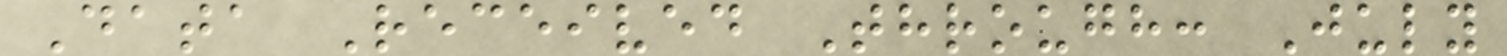Data Received Through: July
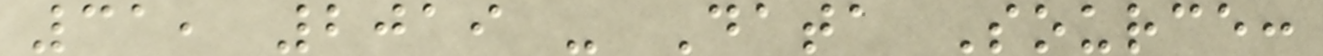31, 2019 - Data Source:
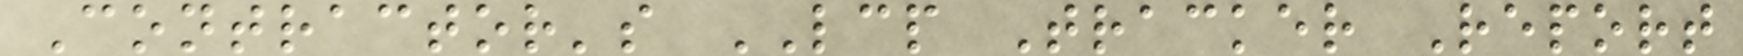Contractor's LCP Tracker Report
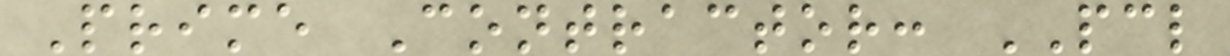Prime Contractor: PCL
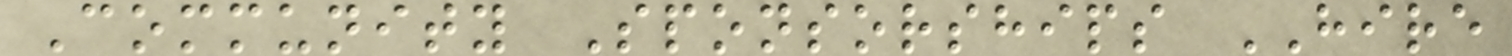Community Sponsorships HIRE
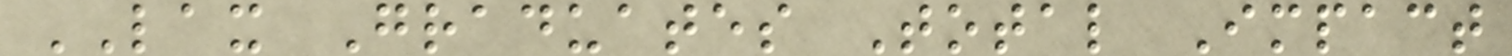LAX Graduates Total Impact
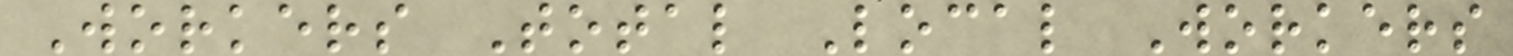Workers Total Local Workers
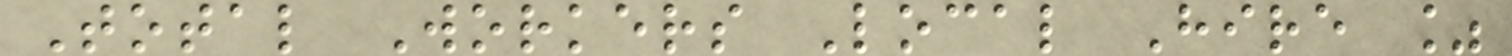Total Workers Local Hire %
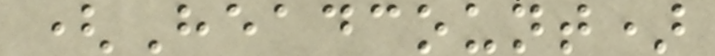(Headcount)
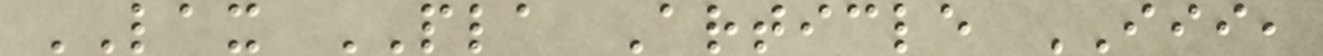LAX PLA Article III,
